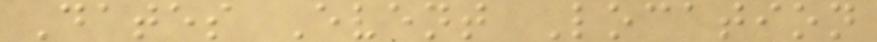Dates Event Location
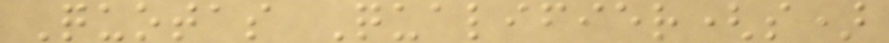Quotas Qualifier(s)
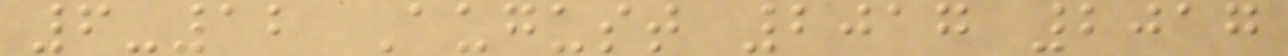6-12 August 2017 2017
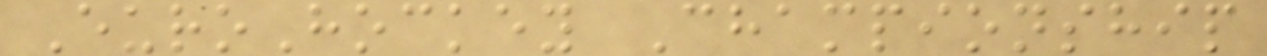EuroHockey Championship
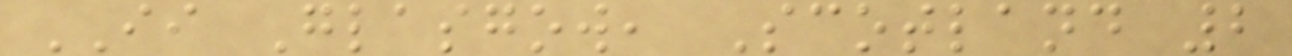II Glasgow, Scotland 2
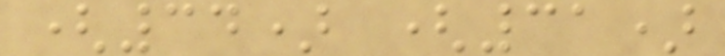(34) (31)
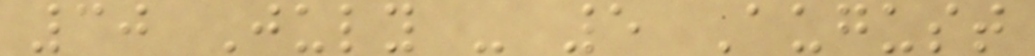30 July - 5 August
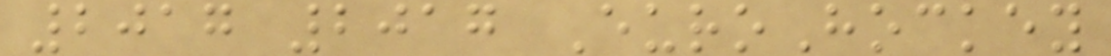2017 2017 EuroHockey
